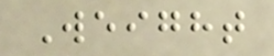Weight
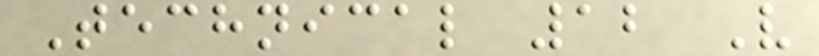Technical 12 V
